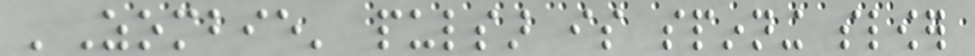'Zombie' pulsar is spinning slower
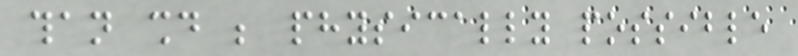than should be physically possible
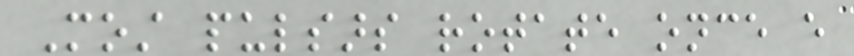Most pulsars rotate once every
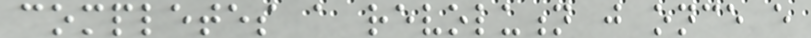completes a revolution just once every
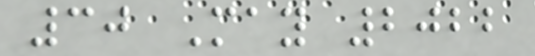30 May 2022
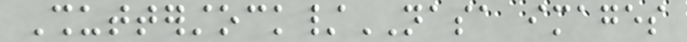Shutterstock/NASA images
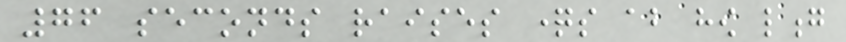76 seconds raises questions about how long
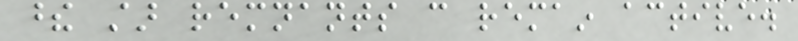these star remnants can remain active.
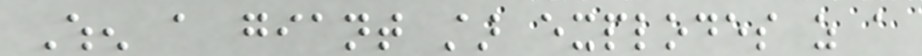When a giant star explodes as a
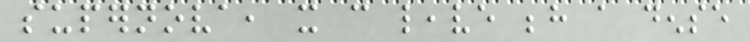supernova, it can leave behind a dense
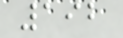192
